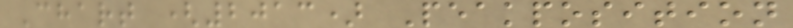Chart (2013) Peakposition
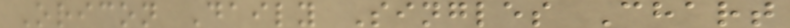Oricon Daily Singles Chart
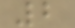2
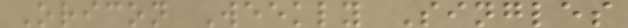Oricon Weekly Singles
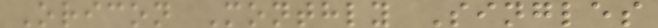Oricon Monthly Singles
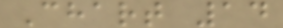Chart 14
